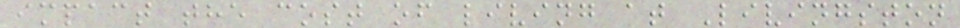impact the cost of living at Livingston
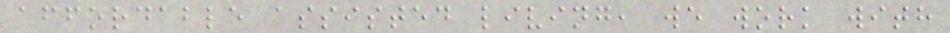affordable assisted living, we work with
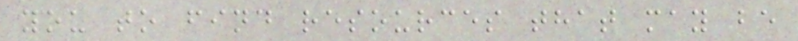you to find resources that may be
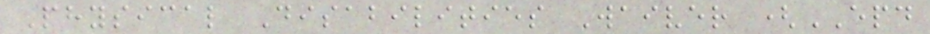Physical Disabilities Waiver (EPD
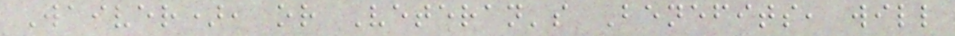Waiver), or Veteran's Benefits, will
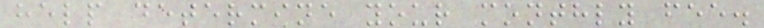help determine your monthly fee.
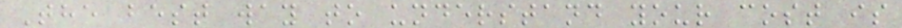The best way to understand your cost is
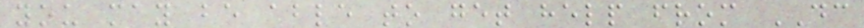you may be able to get help from DC
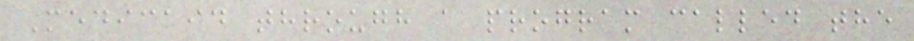Medicaid through a program called the
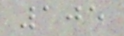105
